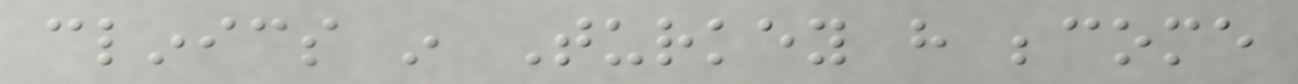clinics in Turkey have become
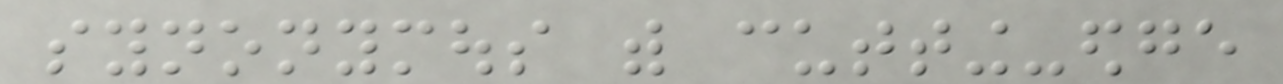synonymous with cutting-edge
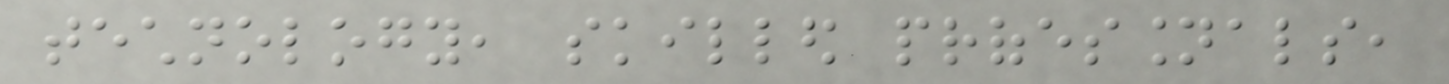technology, skilled professionals,
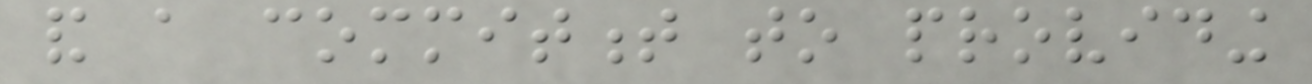and a commitment to providing
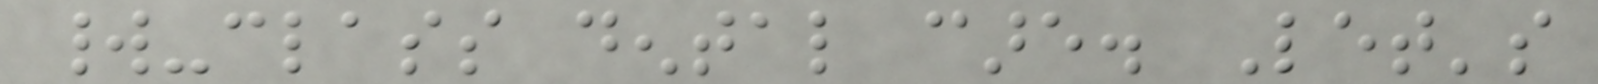world-class dental care. Let's
